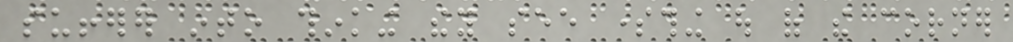sufferer into thinking they see something out of the corner
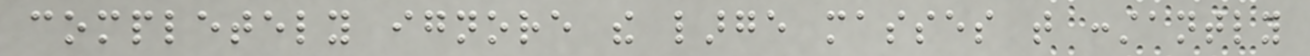completely ignore the large masses that constantly
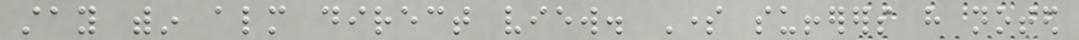stay within almost direct view. Some sufferers have noted
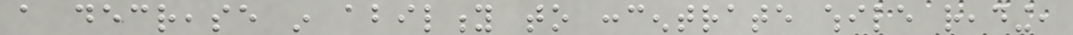a decrease in ability to concentrate while reading,
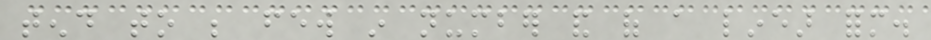tend to be few in number and of a linear form.
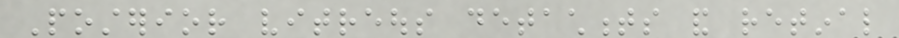Posterior vitreous detachments and retinal
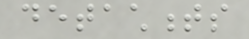detachments
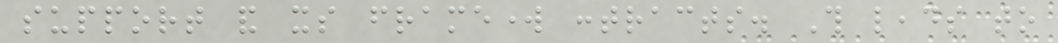support and its framework contracts. This leads to
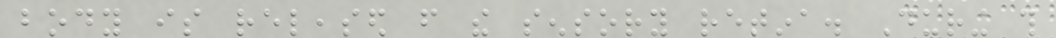body is released from the sensory retina. During this
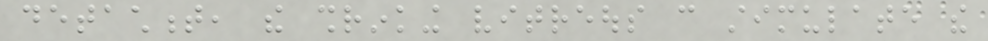detachment, the shrinking vitreous can stimulate the
